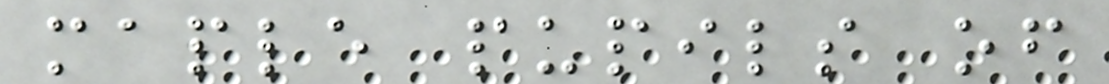maple pupils of
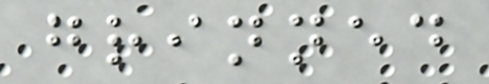grinned
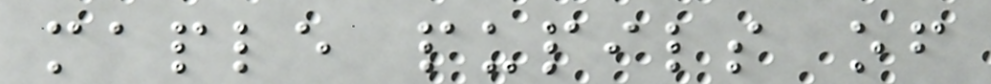maple pupils of
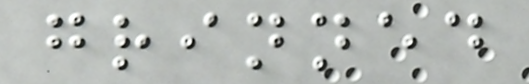grinned
